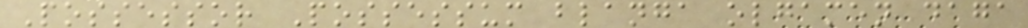Possessor Possessum blanga olgamen daga
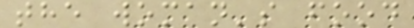the woman's food
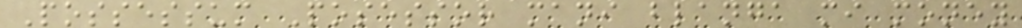Possessum Posessor mani blanga mi money
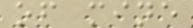of mine
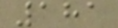181
